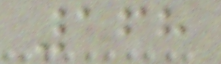168
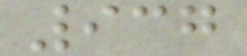937
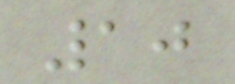10
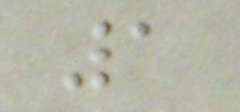1
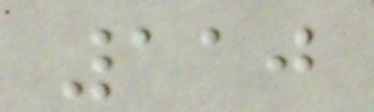110
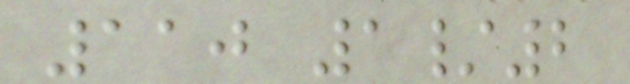110 1/2
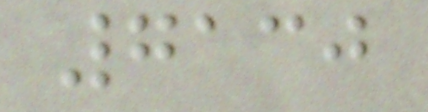7130
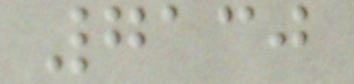7130
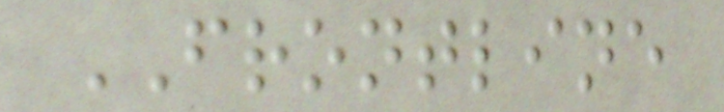FRONTLINE
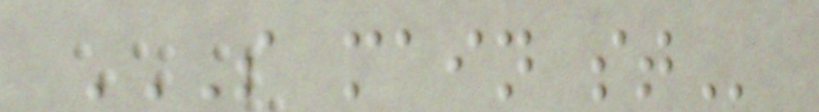S MAIN ST
